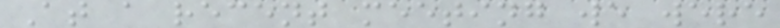At a recent meeting we were
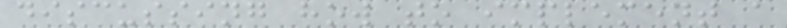discussing how to implement a
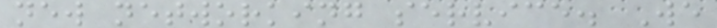new networking service. We
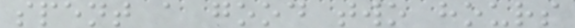spent a good two hours
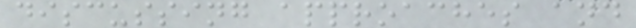discussing approaches and
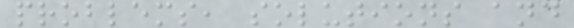problems, solutions and
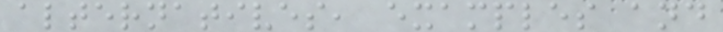alternatives, examples and
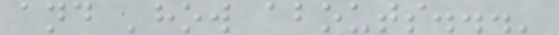and 'how abouts...'
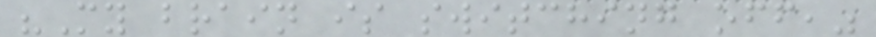"My brain is switching off,"
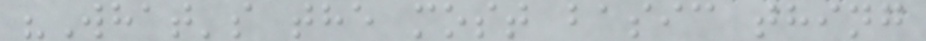"What's the most basic thing
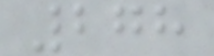278
